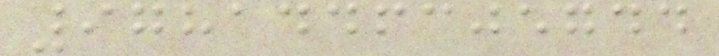9781446305744
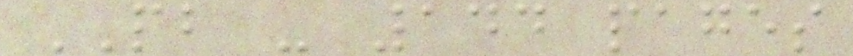PB - 144 pages
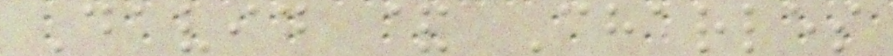David & Charles
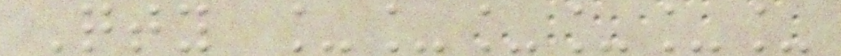Qty ______
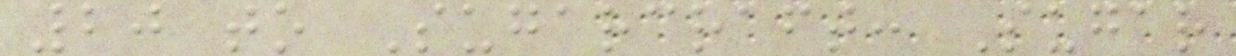20 to Sugarcraft: Sugar
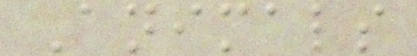Animals
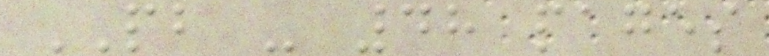PB - 48 pages
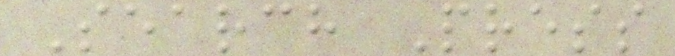Search Press
